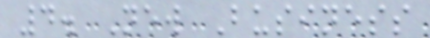4. New Business
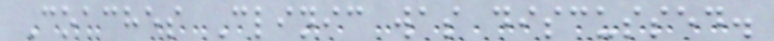Coaches Clinic was discussed.
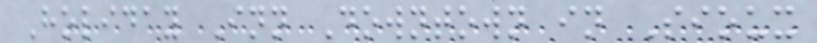Holiday Inn Downtown in Sioux
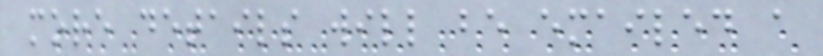more details will be emailed a
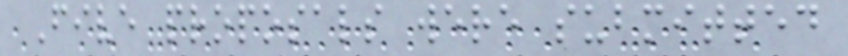Five proposals were submitted
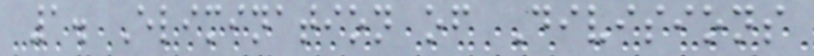1. Elimination of Divisions
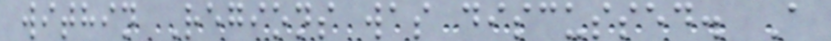within Regions was discussed. A
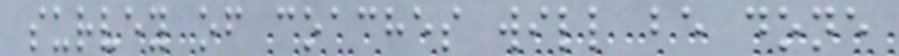survey of coaches will be done
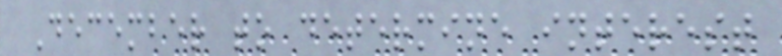December to determine interest
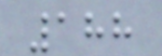188
